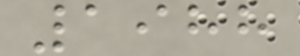1988
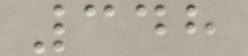348
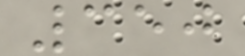350
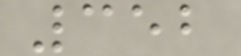352
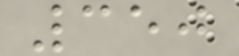350
